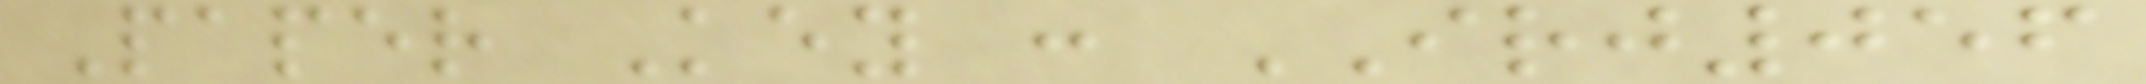Paper Key : IRJ056
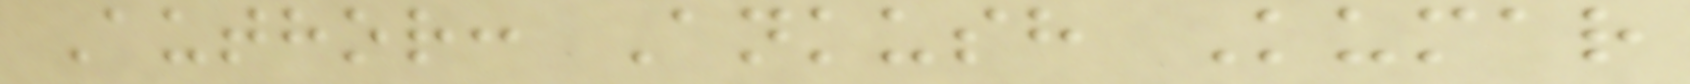Author: Ankush Kumar
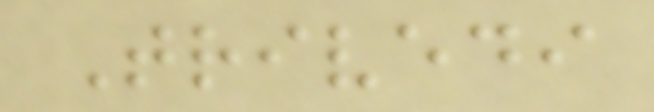Trivedi
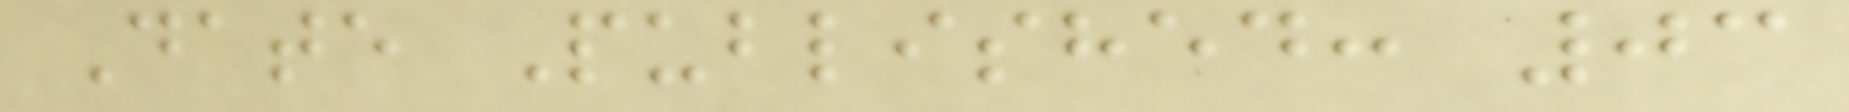Date Published: 03
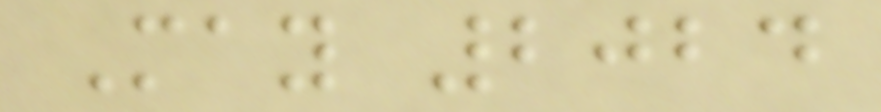May 2024
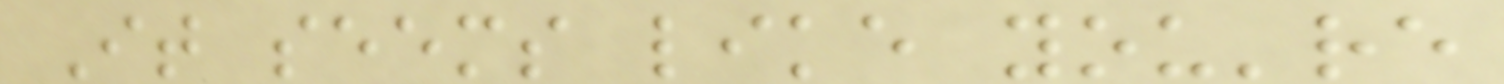It seems like you're
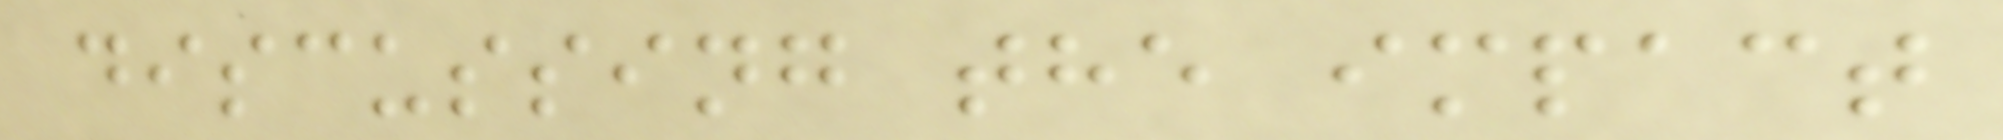discussing the impact
